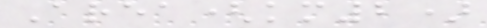Area(km2)
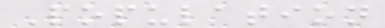Population
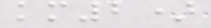km2)
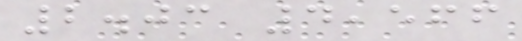2.03 4,566
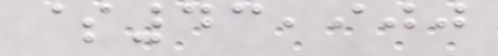$43,900
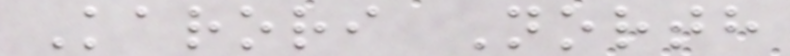Karori North
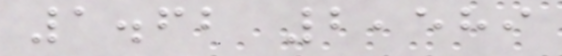1.62 2,589
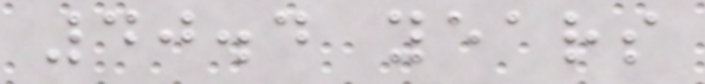40.4 years
